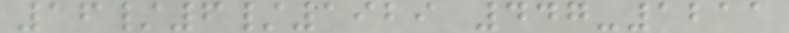16/6/1929 447-1211
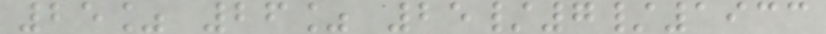25% 26% 25/7/1933
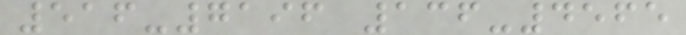516-7196 136-4565
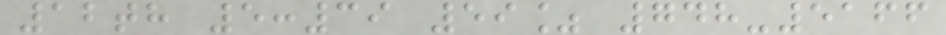12th 5:39 59% 748-5166
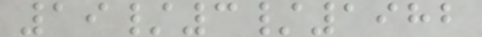19/3/1982
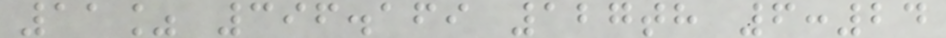11% 396.169 127th 6:24
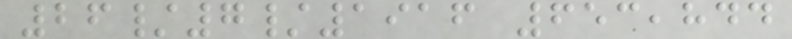26/7/1916 653,844
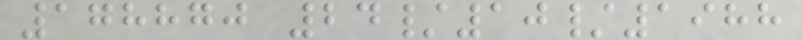178870 24/10/1988
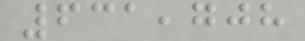631,708
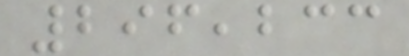296,233
